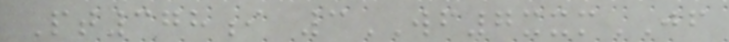Pt378i 3WF7xxmJF
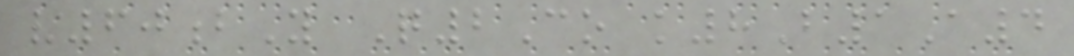v60bY Q2Co k8B1A4
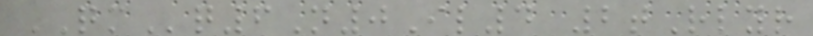QMq6N0Il4 2tRlyr
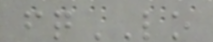fqLO
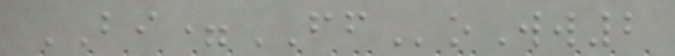BI=FFoWw2
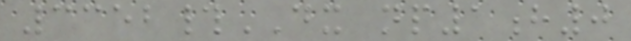3352#DX np1h0
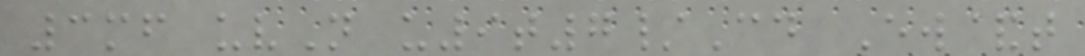3mf uvN u9t7/Cd Ew&t
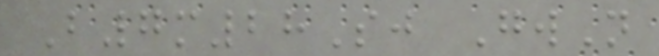B7m28Sj GwN
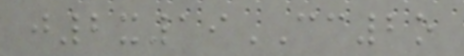j2x19CC2o
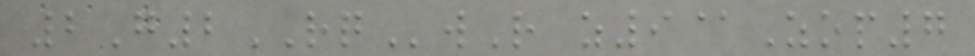2G2RQwR z9@Zop7
